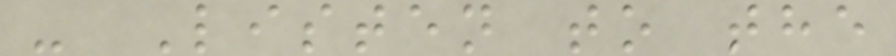- Listen to the
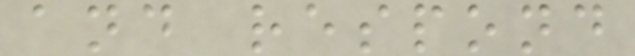and respond
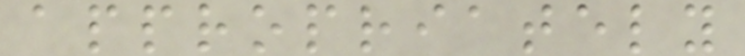appropriately
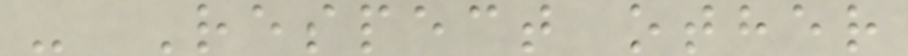- Respect other
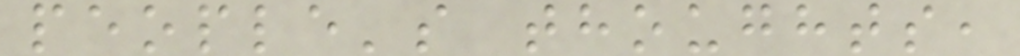people's thoughts,
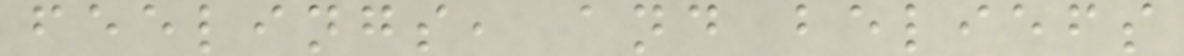feelings, and beliefs
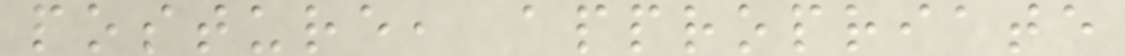posture, appropriate
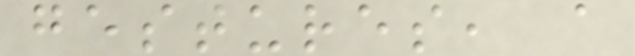gestures, a
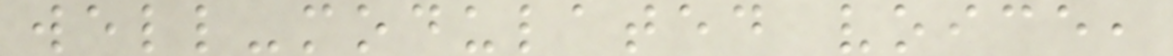well-modulated voice,
